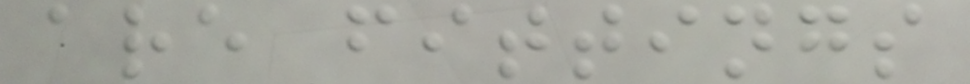are fittings
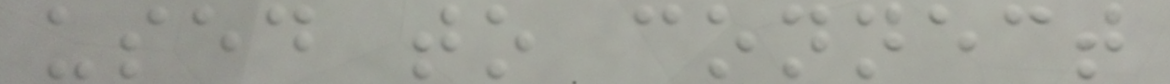used to connect
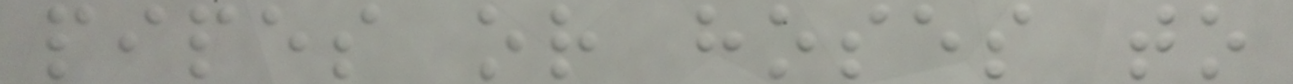pipes or hoses to
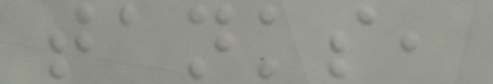tanks,
